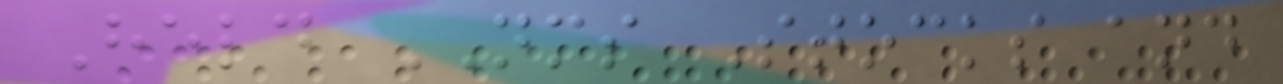Held NMS Stocks and
